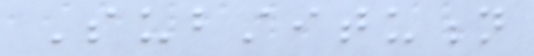Substitution
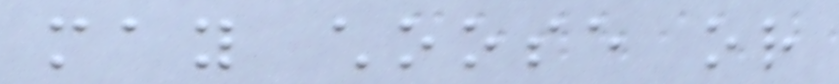may choose or
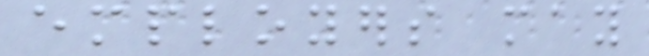employers may
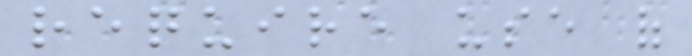require use of
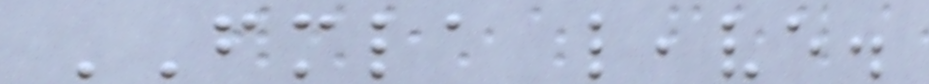FMLA leave.
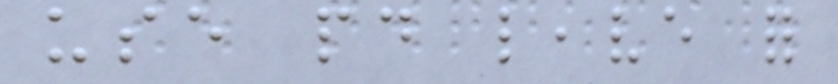use paid leave for
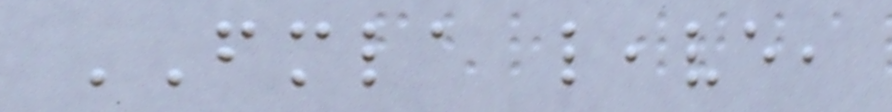FMLA leave,
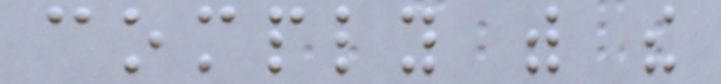comply with the
